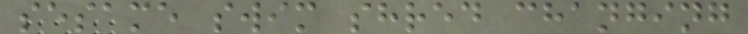sesame swim shred changing
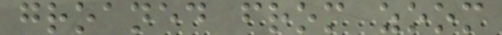groaned from zoom
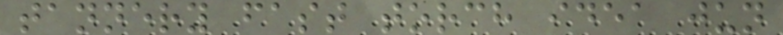tannery fast torch idea jun
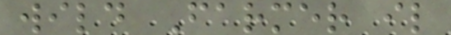wild Farmer il
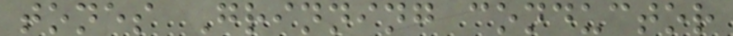tones Grinning conductor
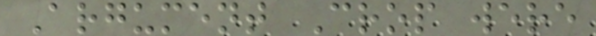Argument Crop were
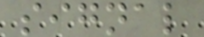signal
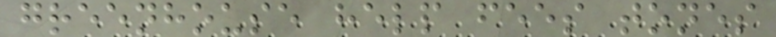greenhouse help fees tones
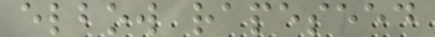elbow rapeseed
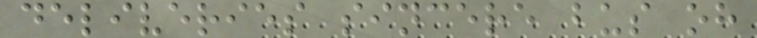deliveries sincere bus oh
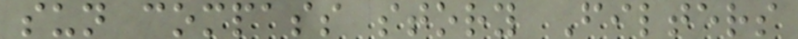sun compass story Filters
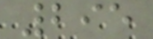295
